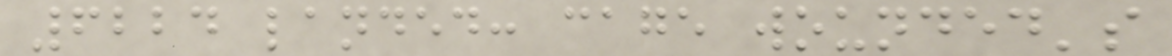6224 landed: cage wounded's
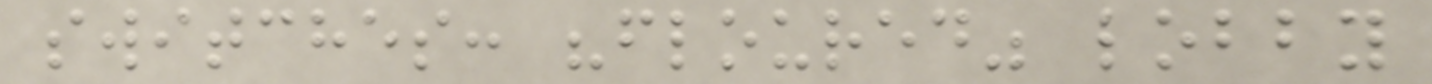switches: "floured" lobby
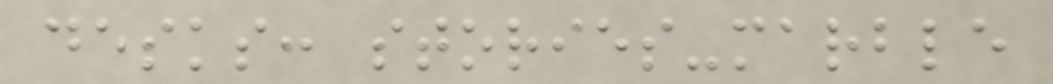desks: stories-marble
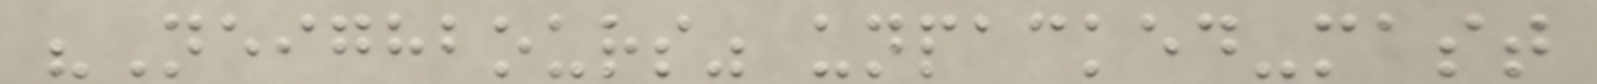"Neighbours" unpacked-mast
